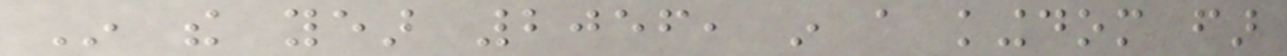In the year 2056, in a kingdom far
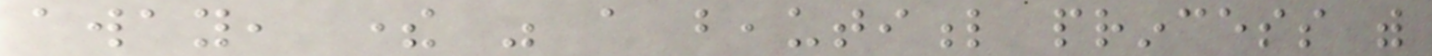away, there was a beautiful princess with
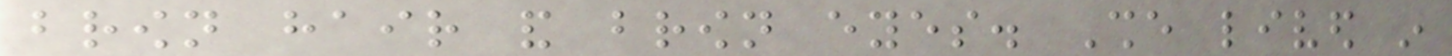brown hair and brown eyes. She lived in
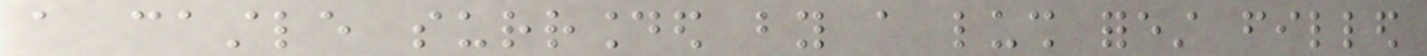a castle surrounded by a lush forest filled
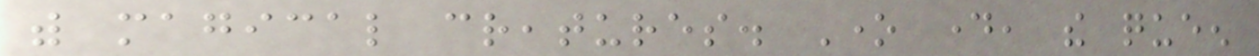with magical creatures. One day, the queen
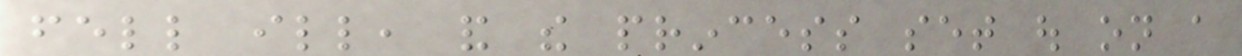fell ill, and the princess set out on a
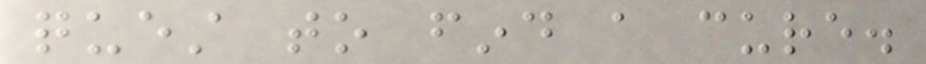quest to find a cure.
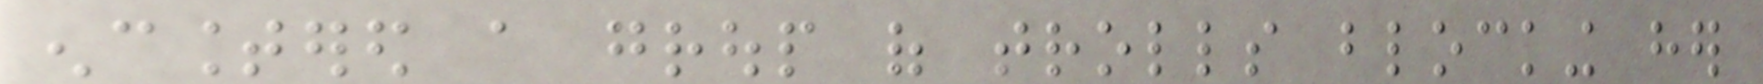encountered a group of trolls blocking her
